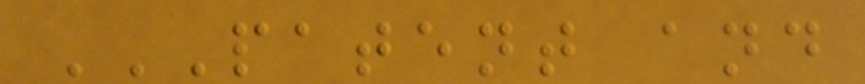PATENT AND
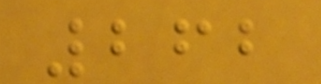262
